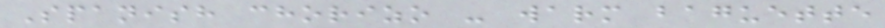Spanish chorizo - warm baguette
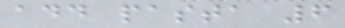add pasta 6
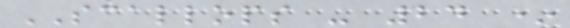SCALLOPS - 24 *
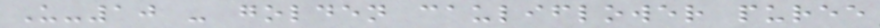U-10 - golden cauliflower puree
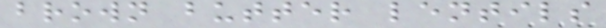brown butter lentils
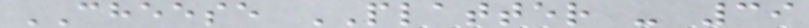CHEESE PLATTER - 39
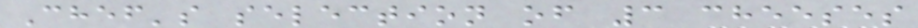Chef's selection of 3 cheeses
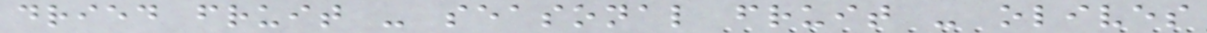dried fruit - seasonal fruit - olives
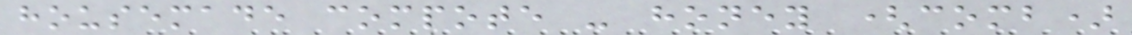housemade compote - honey (comb)
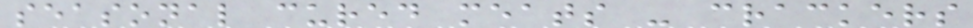seasonal cured meats - crackers
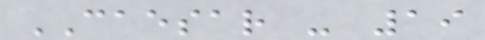CAESAR - 19
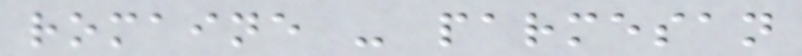romaine - parmesan
